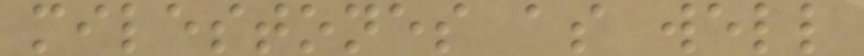milestones as well
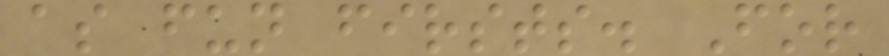as fun firsts. For
